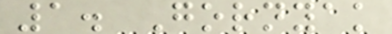1. Gornyak
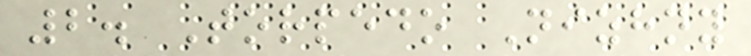2. Torpedo Nizhny
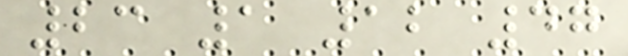23 1 12 47
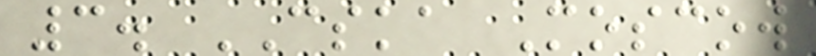3. CSKA Moscow
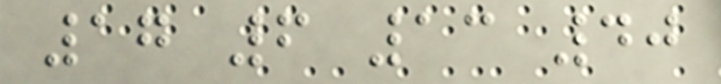17 6 13 40
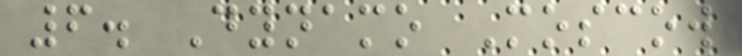6. Dynamo Moscow
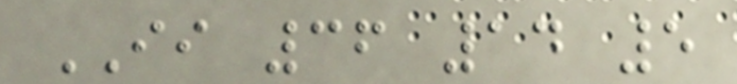II 36 14 5
